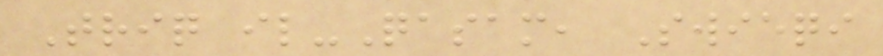Triq il-Qasam, Swieqi
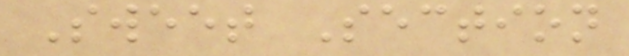Sweet Section
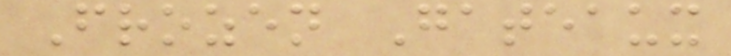Frozen Gateaux
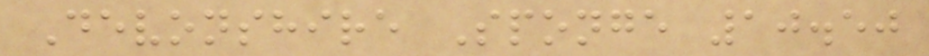Devonshire Sponge 10.50
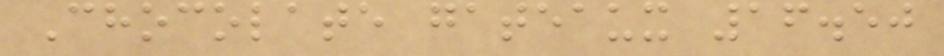Chocolate gateaux 16.50
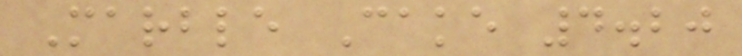Marble Cake 4.20
